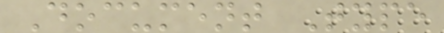Document Type
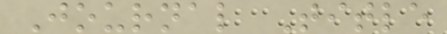Journal Title
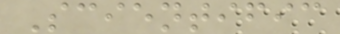Scientific
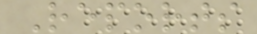Reports
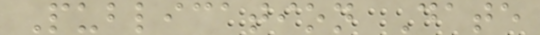Publication Date
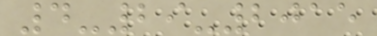4-29-2015
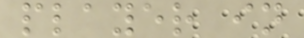player in
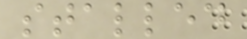stalled
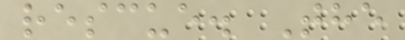rescue. The
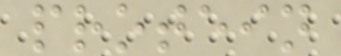protein
